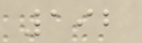192
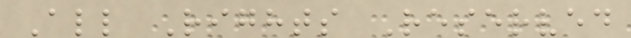All Rights Reserved
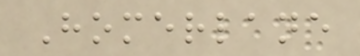Homerlane
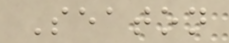Seaton
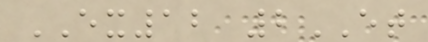EX12 2ET
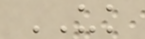UK
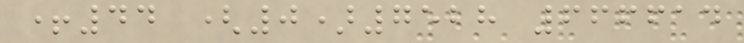+44 (0)7528 666614
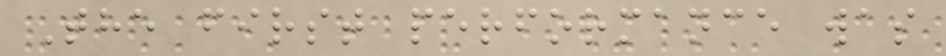The first performance was
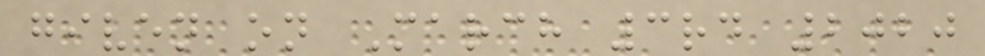given on March 3rd 2020
